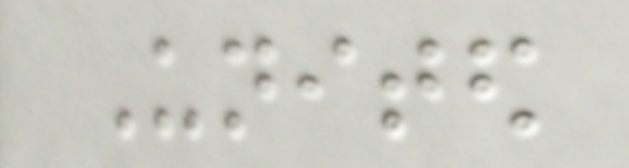United
